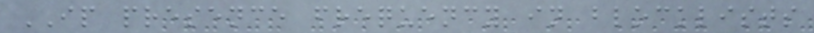IP presence frequency in blocklists
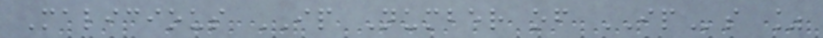Malicious IP Number of IPs %
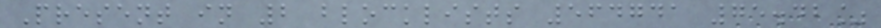Present in 2 blocklists 564741 75.42%
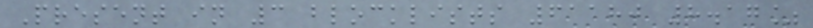Present in 3 blocklists 61180 8.17%
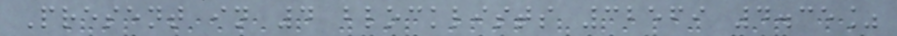Present in 4 blocklists 32569 4.35%
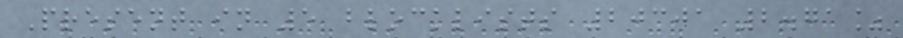Present in 5 blocklists 20301 2.71%
